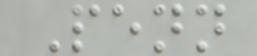Penn
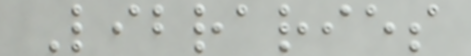Libraries
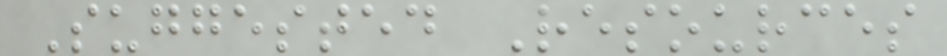Suggested Resources
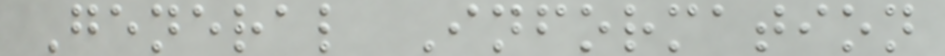General Information
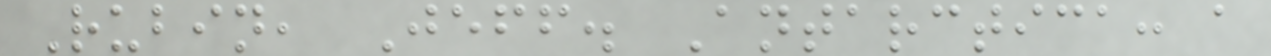Rubin, Jeff. Antarctica: a
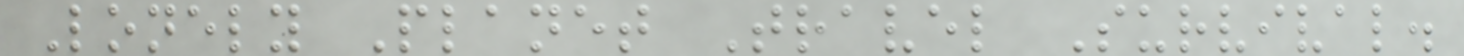Lonely Planet Travel Survival.
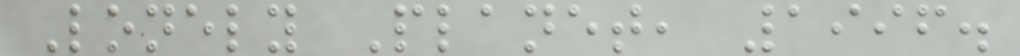Lonely Planet, 1996.
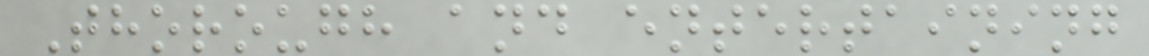Thorough and entertaining
